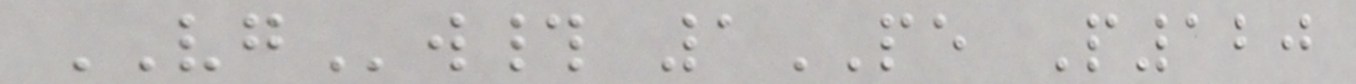VGw# 1PE P120
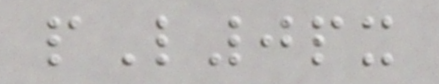pL0px
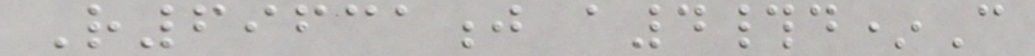R69631j a4#d*C
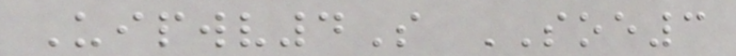Uipwv4S SOE3
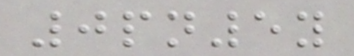0pn5y
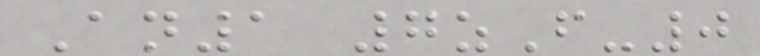An1 7zF-0
